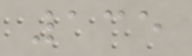135
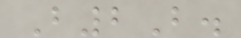B2B.
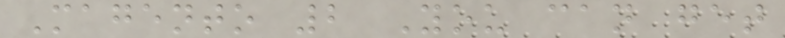Magento 2 You can get
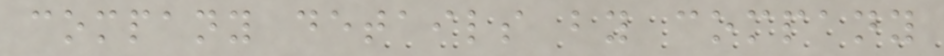company details by company
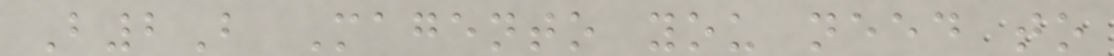B2B Magento you need to
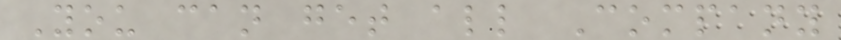You can get all Company
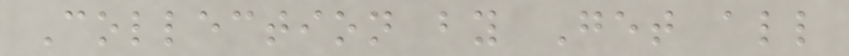Collection by Get all
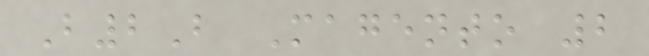B2B Magento 2
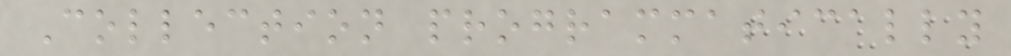Collection programmatically
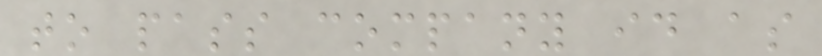to pass company id as
